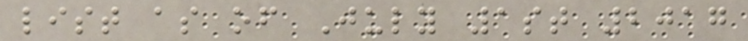list as of July 1st 2017
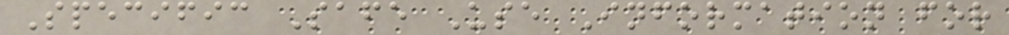Specific Safe Use Information for
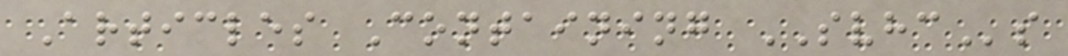Articles Containing SVHCs
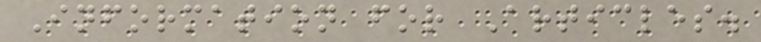Information for Articles.
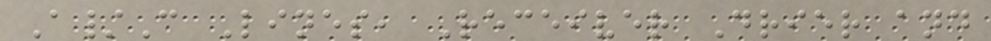A/C Lines, Receiver Drier and
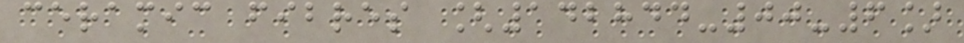ceramic fibres [142844-00-6]
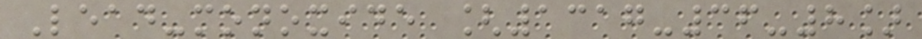Lead-monoxide [1317-36-8]
